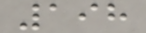198
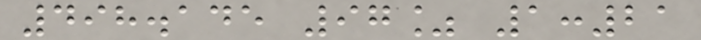498.145 97% 1:21
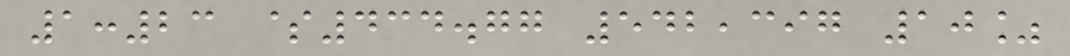1:23 $434.77 542,397 10%
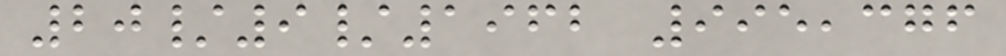20/9/1962 995,376
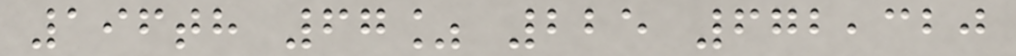196th 67% 225 672,320
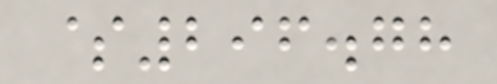$296.78
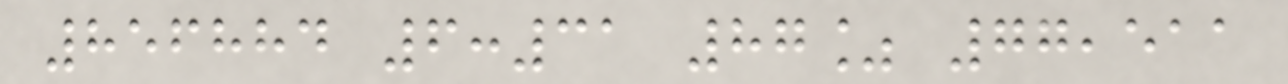856884 6:31 87% 77,511
